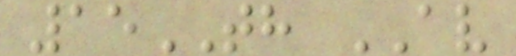15TH AV
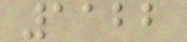1122
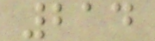214
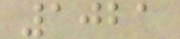1021
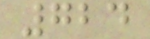724
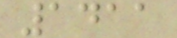1411
